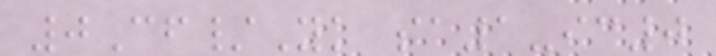0Cf/Yk sa1-ic0
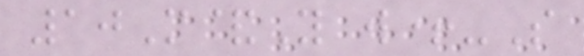10M&Y w+-S
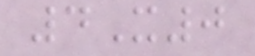4X0
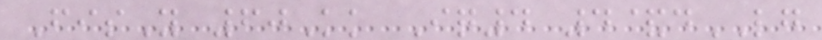FisY 60Kk Iq4 4&dLG
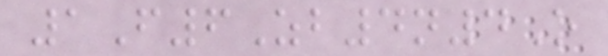1F6Zb4n4O
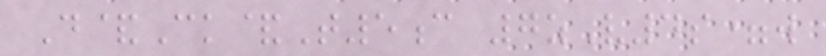D&Ck&T5c 7zV4s=w
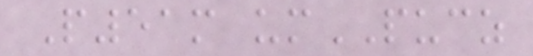P51m umPUCZ
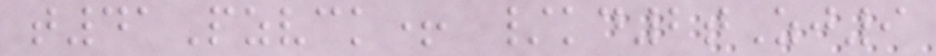t41Pzvck+ /kd2tZj9
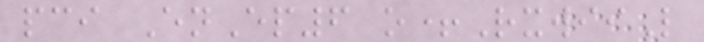pci EnEp6 o+RxwiiL
